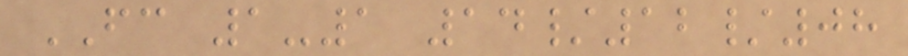FC 1-1 14/12/08
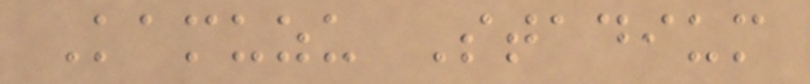Kamuzu Stadium
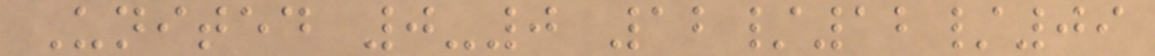United 0-0 12/12/09
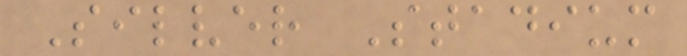Silver Stadium
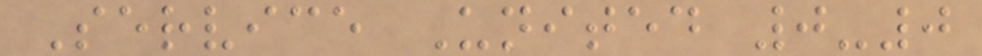Service United 0-0
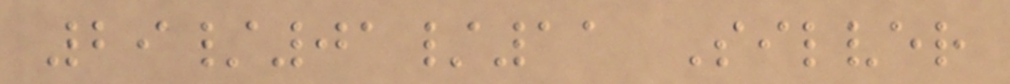29/01/11 Silver
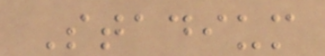Stadium
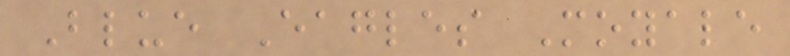Blue Eagles Moyale
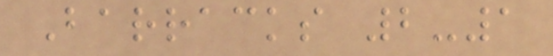Barracks 2-1
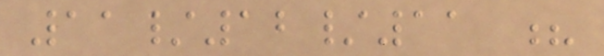11/12/11 ?
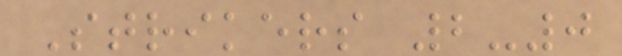Strikers 2-0
